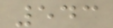543
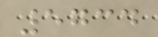5734
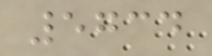5734
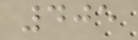405
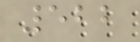522
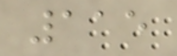115
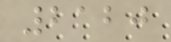2120
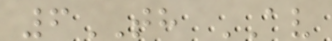6TH AV
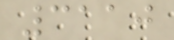3110
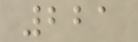221
